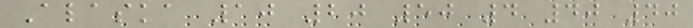Alaska 10 20 50 4 40 40
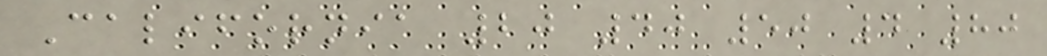California 20 40 50 4 80
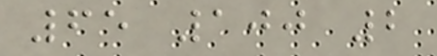65 100 2
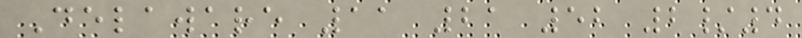Delaware 11 21 52 2/4
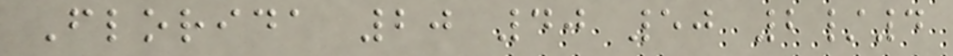Florida 20 40 50 2/4
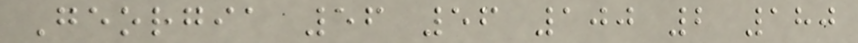Georgia 56 56 100 2 180
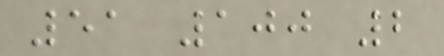51 100 2
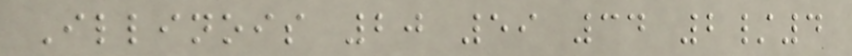Illinois 20 59 34 2/4
